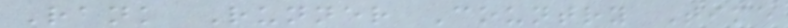Rank Runner Country Time
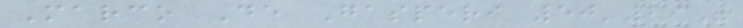Marco De Gasperi 50'29"
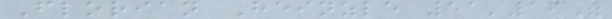Florian Heinzle 51'16"
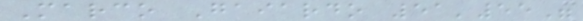Marco Gaiardo 51'55"
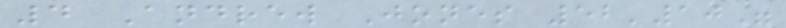4 Andrew Jones 52'10"
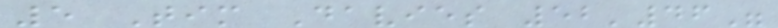5 Tim Davies 52'46"
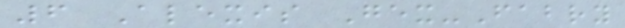6 Alexis Gex-Fabry
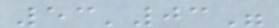53'03"
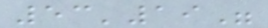53'19"
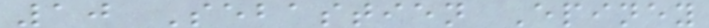10 Sebastien Epiney
